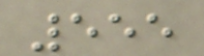555
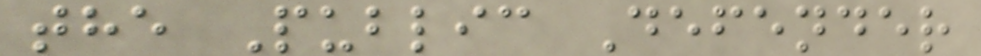the Public Defender
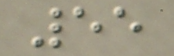55
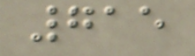715
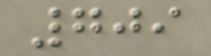709
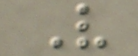V
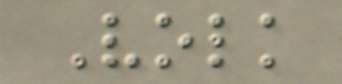Volk
